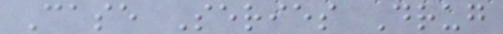Case Series Drug
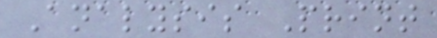Analysis Print
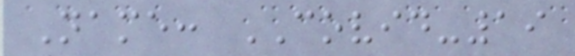Name: COVID-19
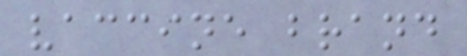vaccine brand
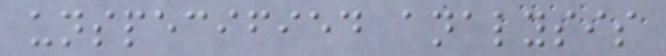unspecified analysis
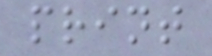print
